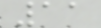11
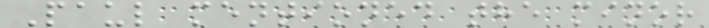Paul mentioned the minor
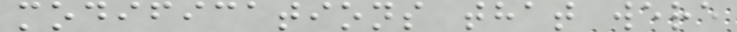modifications that were
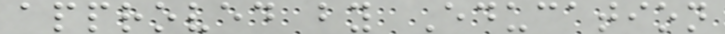approved by Education
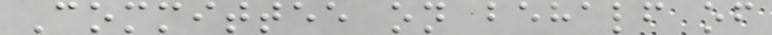Committee on behalf of
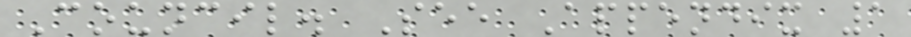Council. See Appendix 1
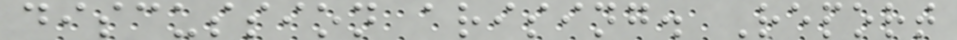discussion arising. Report
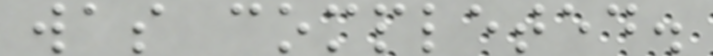was completed.
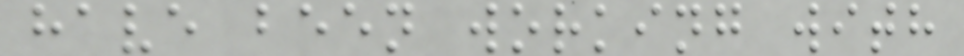have been working with
